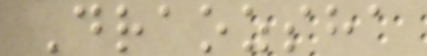Draozsha
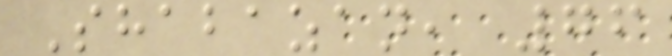Shabazan, 76
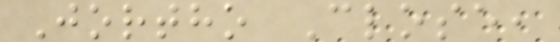Jortho Close,
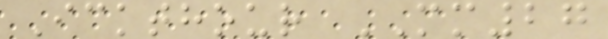Ickthour MM27
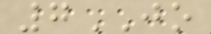7JO
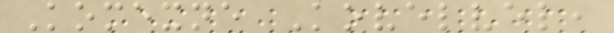Komexne Kovelvel,
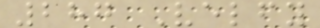287 Velfy
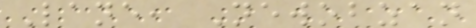Lane, Newobzan
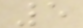5
